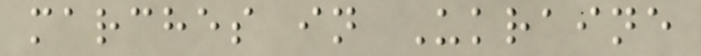marches in Ukraine
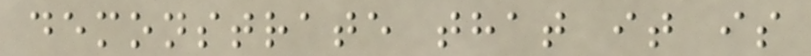demonstrate that it is
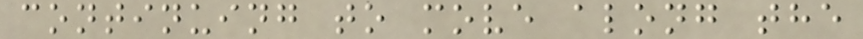continuing to move along the
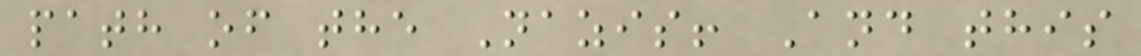path of the Nazis! And this
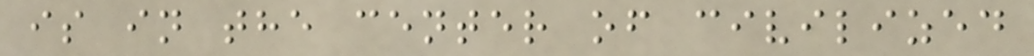is in the center of civilized
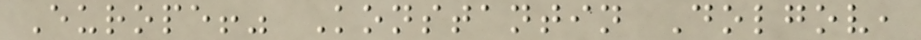Europe!" Konstantin Dolgov,
